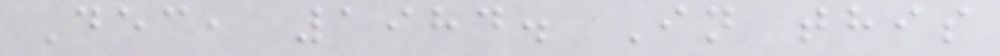Dec, 1984. In this
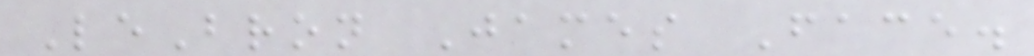LeBron James Face.
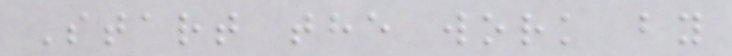Start the work by
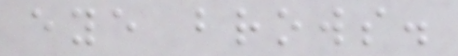eye brows.
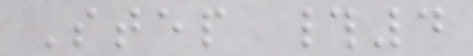Step #4
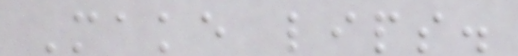Make lips.
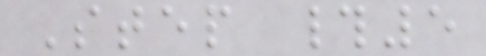Step #5
